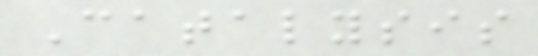Catalysis
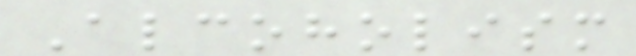Alcoholism
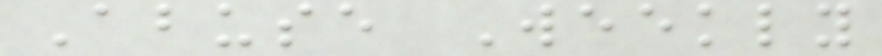Abuse Weekly
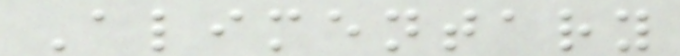Alimentary
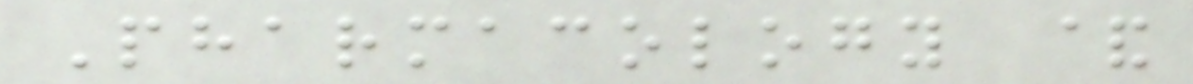Pharmacology &
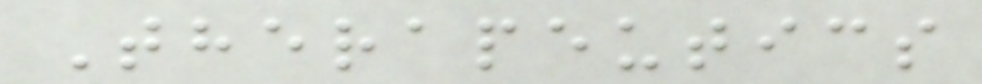Therapeutics
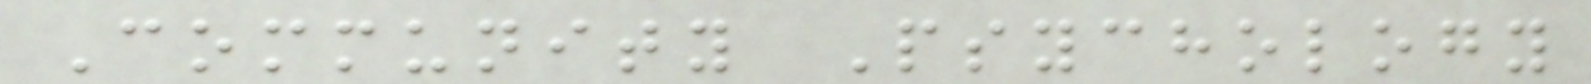Community Psychology
